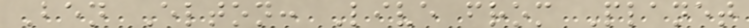Ben Elton: Live from Planet
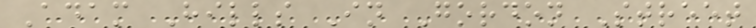Adam Hills In Gordon Street
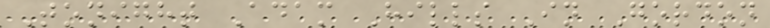Tonight Adam Hills In Gordon
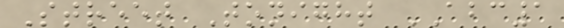Street Tonight ABC1
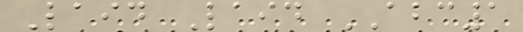Laid Laid ABC1
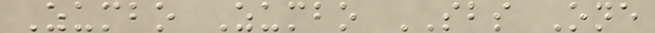Zumbo Zumbo SBS One
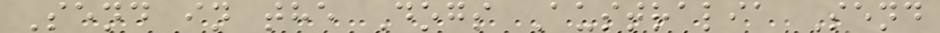Send in the Dogs Australia Send
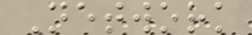Network
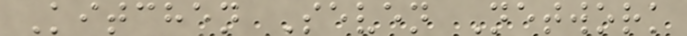Kitchen Seven Network
